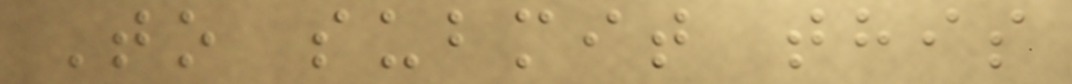To submit this
